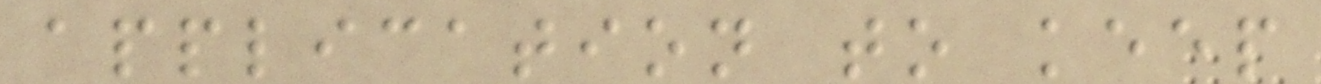application to keep
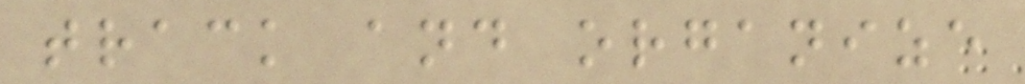track and organize
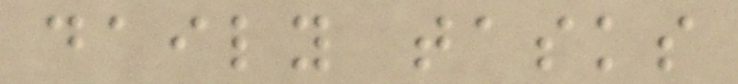daily tasks
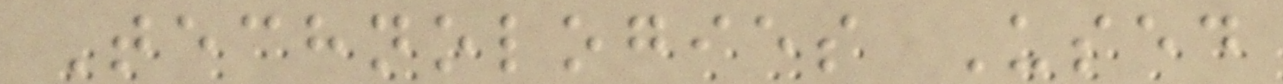Technologies Used
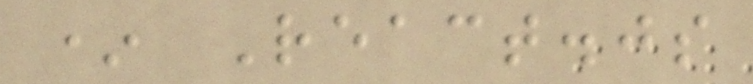* React.js
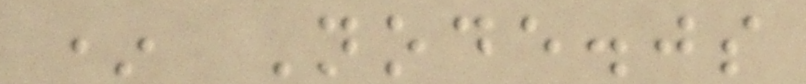* Node.js
